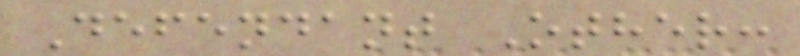Defendant Other:
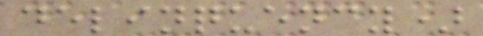delinquency)
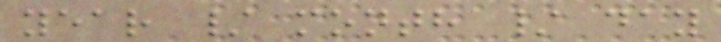year / month / day
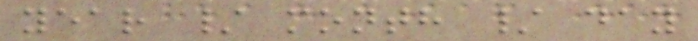year / month / day
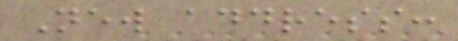New address:
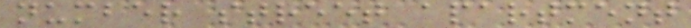number street apartment
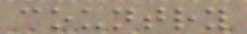country
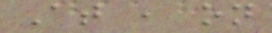At , on
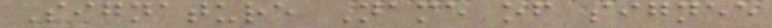Signature Name of signee
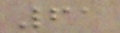61
